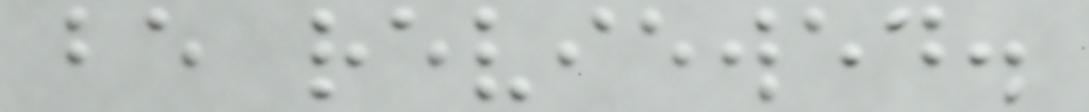be reviewed.
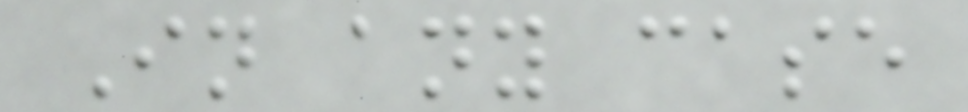In any case
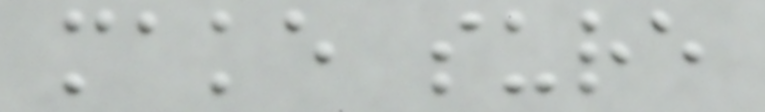make sure
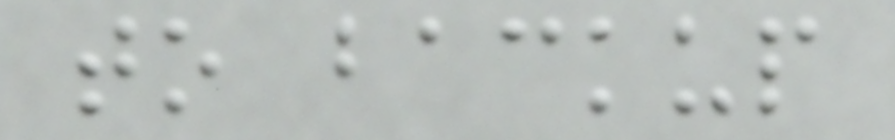to backup
